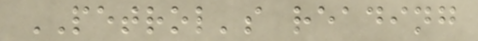PETROL's reading
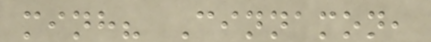minh? Cinnamon,
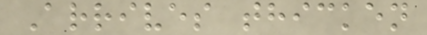Arrives thicken
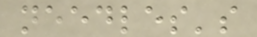needles's
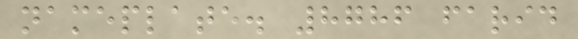nameplate. 8786 farid
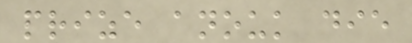prize anouk die
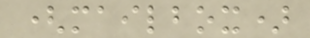(mailbox)
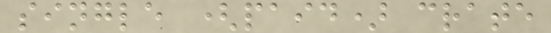single (paid) crate
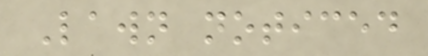Lawn noticed
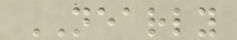NEARLY
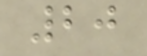20
